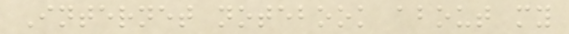Internet notebook about my
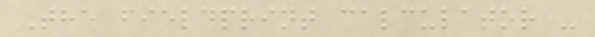The fieldprint calculator -
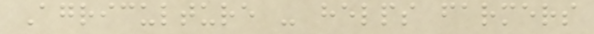Agriculture - helps farmers
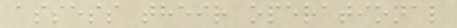assess their operational
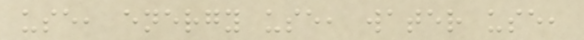use, energy use, water use,
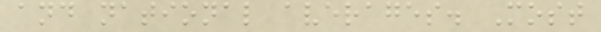and national averages. Most
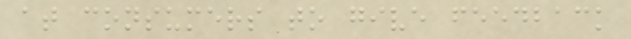at consumers to give feedback
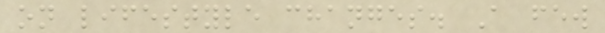on lifestyle changes. A few
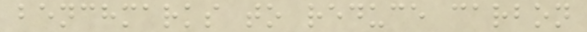benchmarks to reduce carbon
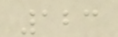123
